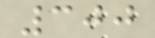300
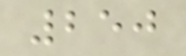250
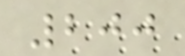200
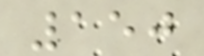150
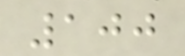100
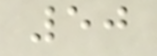50
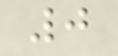0
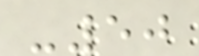-50
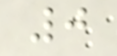0
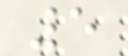5
